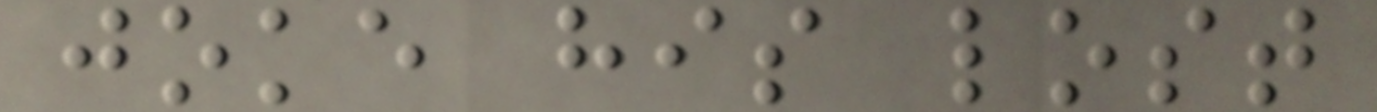joke his lost
